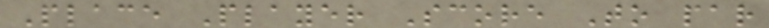Place Player Score To par
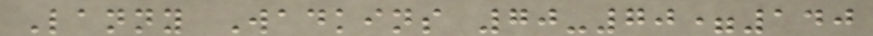Lanny Wadkins 70-70=140
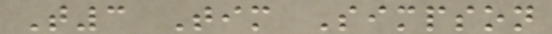T3 Tim Simpson
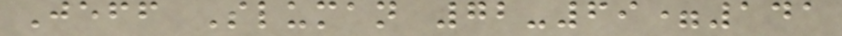Jeff Sluman 72-69=141
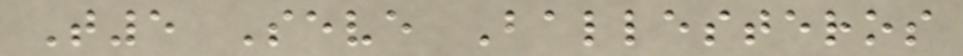T5 Seve Ballesteros
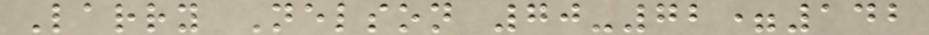Larry Nelson 70-72=142
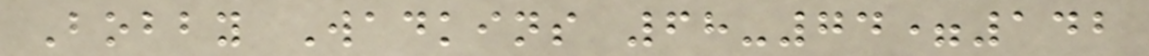Bobby Wadkins 68-74=142
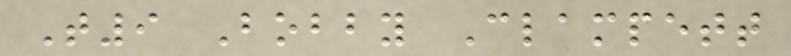T9 Bobby Clampett
